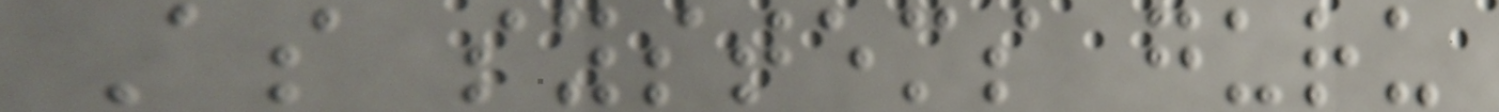As systems guru
